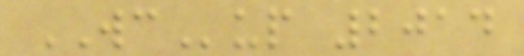WCup 2014
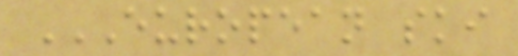EUROPEAN SKI
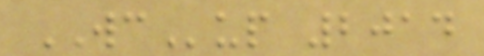WCup 2014
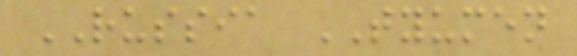RUSSIA TYUMEN
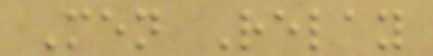Men Relay
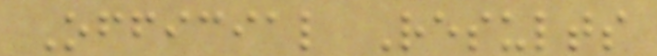Official Results
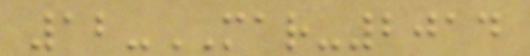12-MAR-2014
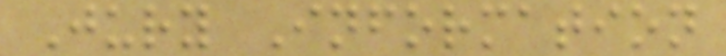Jury Information
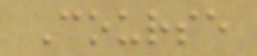Course
